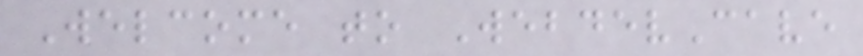Welcome to WebdevCave
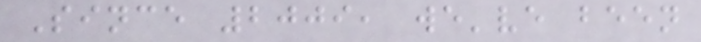Since 2009, we've been
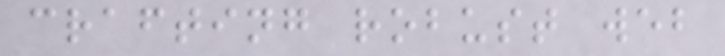crafting robust web
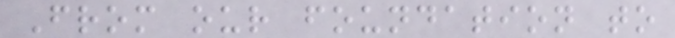From our foundation to
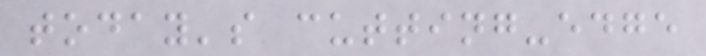today's cutting-edge
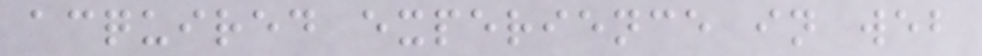acquired experience in web
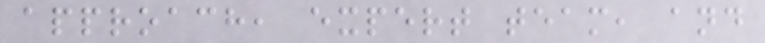approach, expert team, and
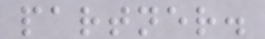partner.
